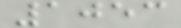1053
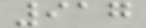917
